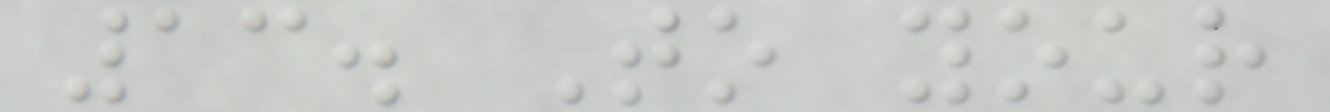13. To your
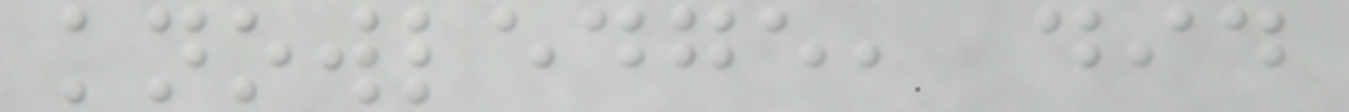knowledge, did
